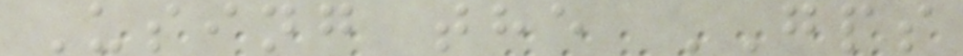Using the GPS
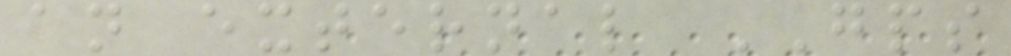an external GPS
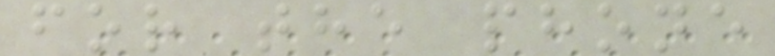for the phone
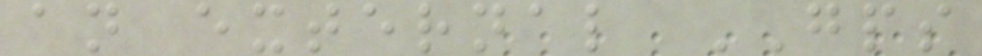an external GPS
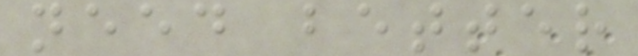need better
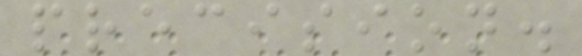precision.
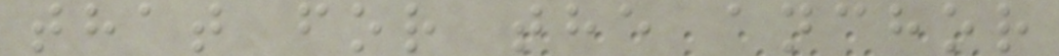that for the anchor
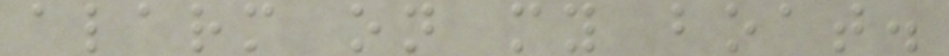alarm on my boat.
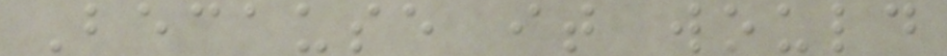Because it would
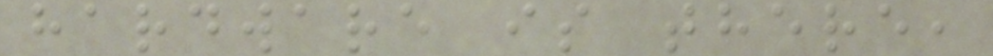hardware is there,
